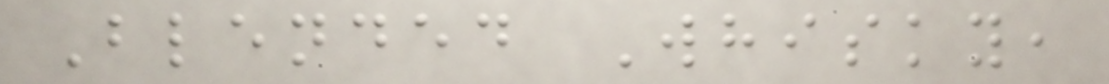Blended Whisky,
